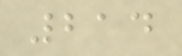214
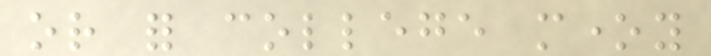or for college money
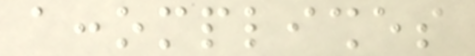accomplishes
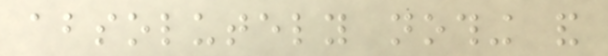absolutely nothing and
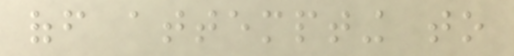off attempting to
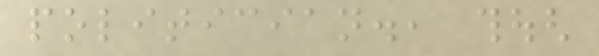politician., though
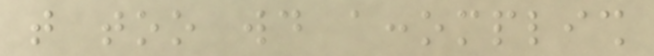that too would accomplish
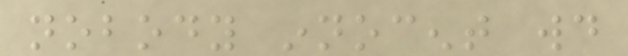nobody innocent would
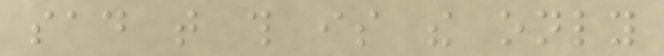sad that this is the only
